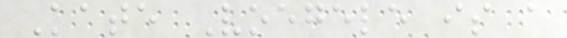Kate Voegele is a
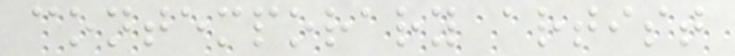contemporary artist
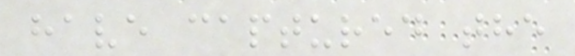have captured the
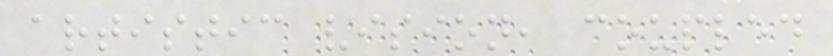artistic vision, coupled
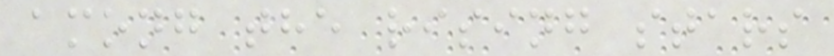among the rising stars
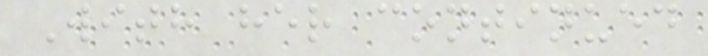With her continued
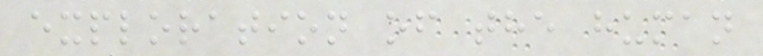exploration of the human
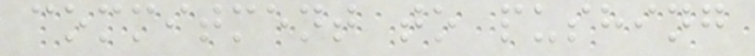commitment to pushing
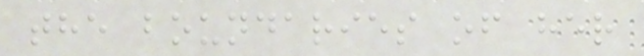the boundaries of her
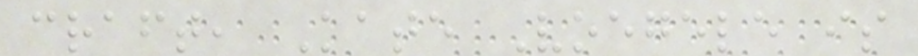craft, Kate Voegele is
